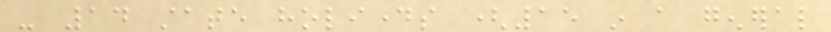- 14 state holidays (15 in a general
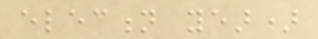election year)
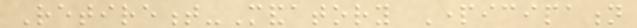Retirement-Mandatory Participation
